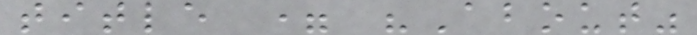title = "About"
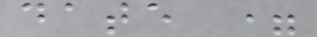date =
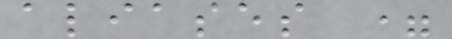aliases =
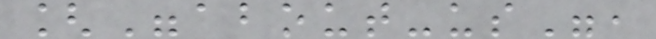["about-us",
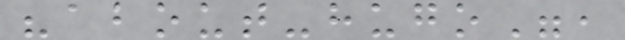"about-hugo",
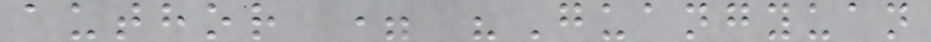author = "Guangyuan
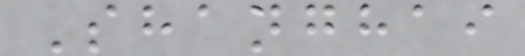Shanghai
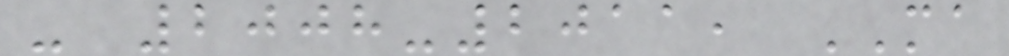- 2008-2011, MA
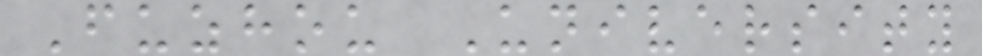Fuzhou University
